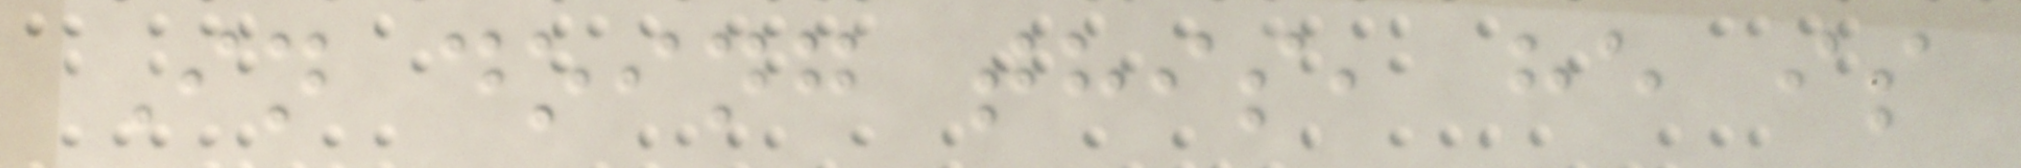In doing this, he is
